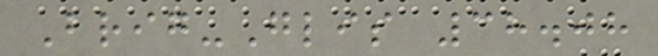Brig-Glis 38.08
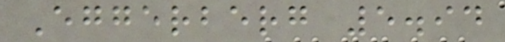Eggerberg 5.94
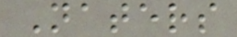Naters
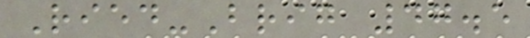Ried-Brig 47.5
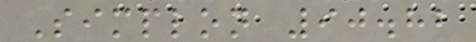Simplon 90.82
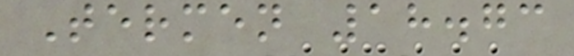Termen 18.73
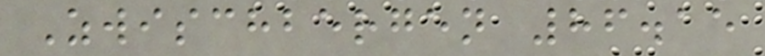Zwischbergen 86.15
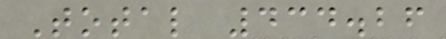Total 434.26
